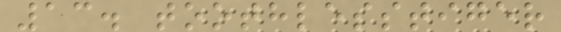13. toothlesstiger
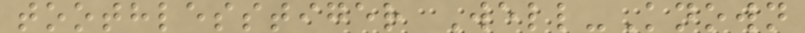toothlesstiger Well-Known
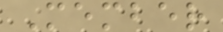Member
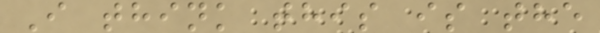I think this is the
